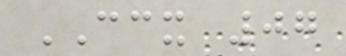CCX 07
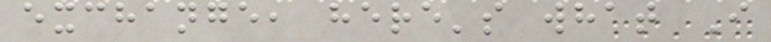exchange, here's what I
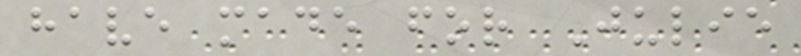have made for Julie
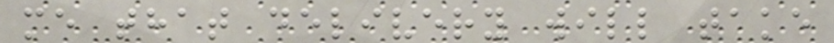me that delivery will take
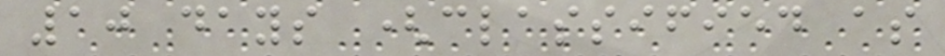10 days (classified as
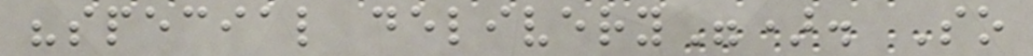"special delivery"). So
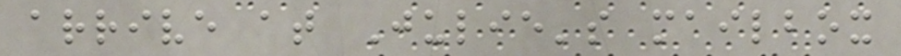arrive at Julie's mailbox
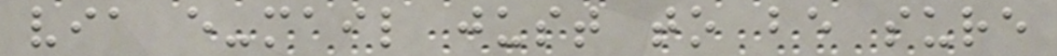via e-mail just to be sure
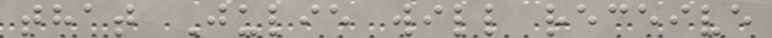that Julie will receive
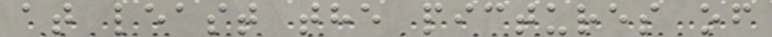at least the pictures of
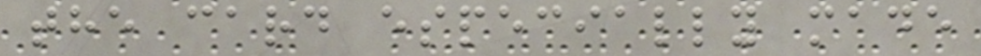the card especially made
